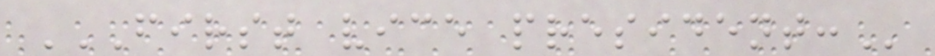FIRST VICE PRESIDENT:
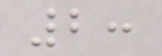2:
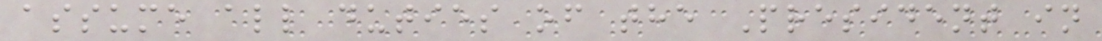assume all duties of the President in
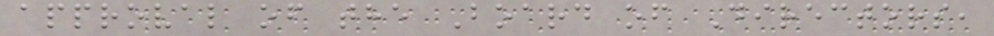approval of the Board of Directors,
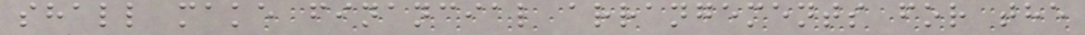shall make financial arrangements for the
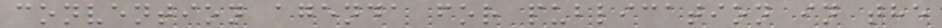convention agenda for publication in the
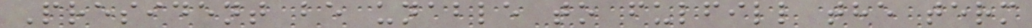President be unable to fulfill the term
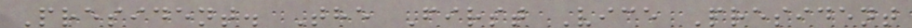President. The First Vice President
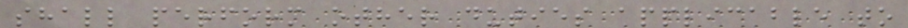shall perform other duties applicable to
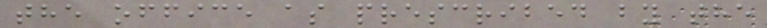the office as prescribed by the
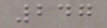247
